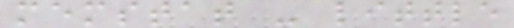memstat - little
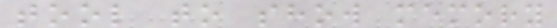tool to show memory
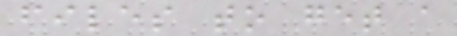files to get a
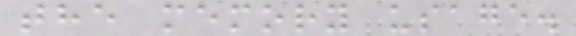the memory usage.
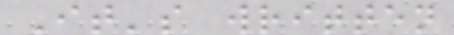It's written
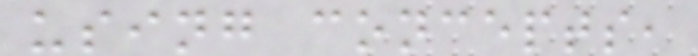using concepts,
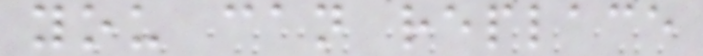you can replace
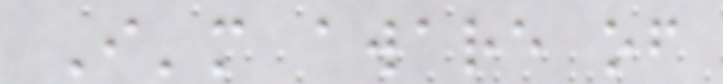I'm aware of
